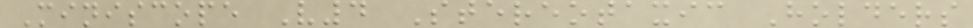Miniscope V4 Stereotaxic Holders
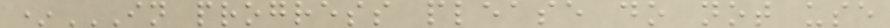*IN PROGRESS PLEASE DO NOT USE
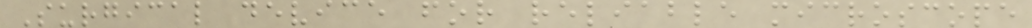Surgical device for reliable microscope
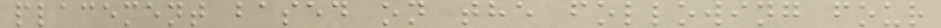placement based on the following four
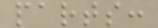parts:
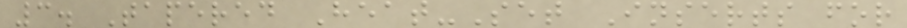3. Tapered Heat-Set Inserts for
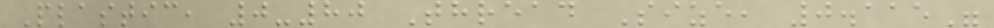Plastic, 0-80 Thread Size, 0.115"
